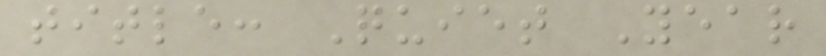title: Quiet Year
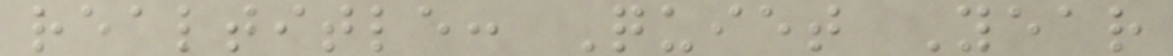realtitle: Quiet Year
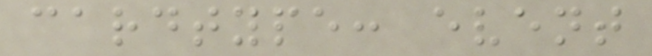cardtype: event
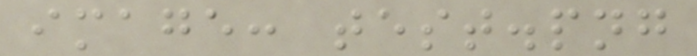image: test.png
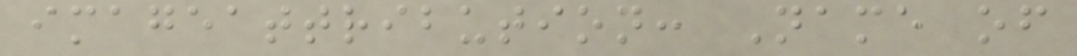imageattribution: Name of
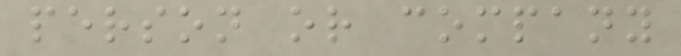person or company
